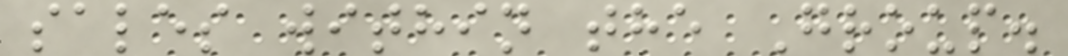sales within the Group.
